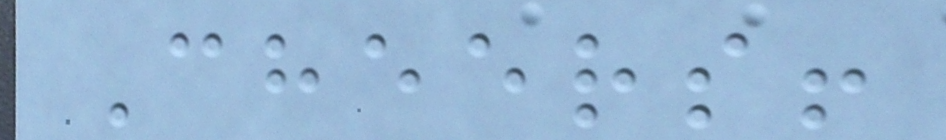Cheers!
